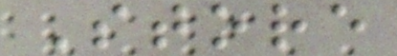Store
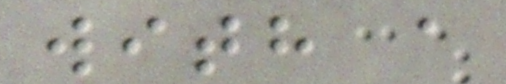with a
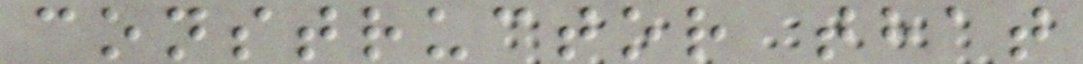constructor that
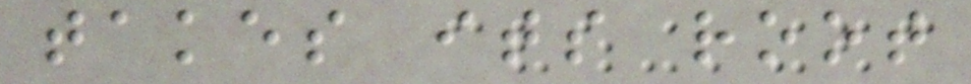takes its root
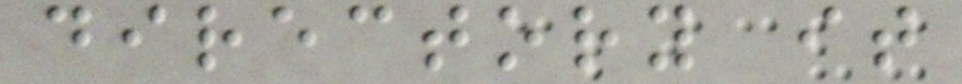directory it
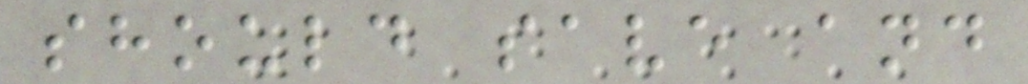should save and
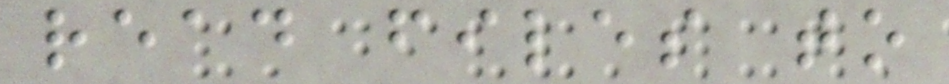read files to
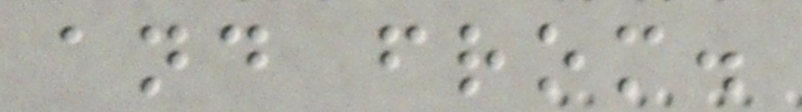and from.
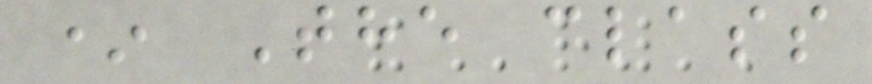* The class
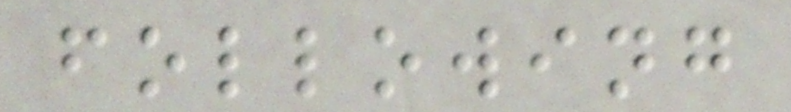following
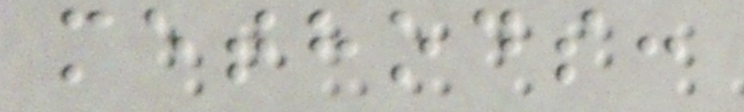methods:
